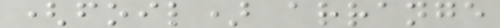(foil) arrange
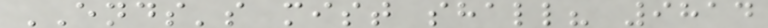ENDS's mist shall? 9814
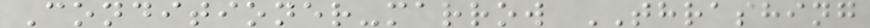Conditioner-marrow THRASHING
